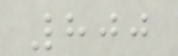800
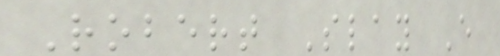Robert Slay E
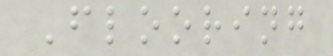Flooring
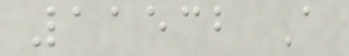11532 A
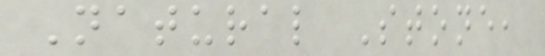Natural Stone,
